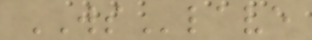WSlave
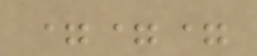===
